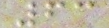63
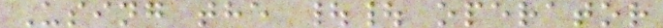Using the || operator
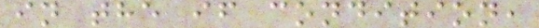in the if condition,
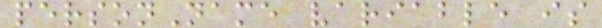personName variable is
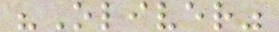"Oliver"
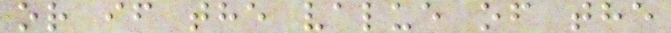or if the value of the
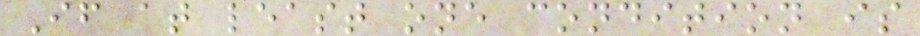If at least one condition is
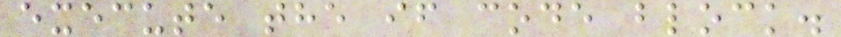execute the if code block.
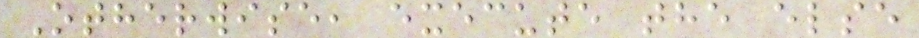Otherwise, execute the else
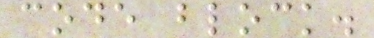code block.
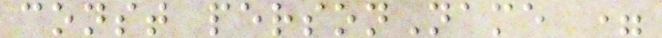const personName =
